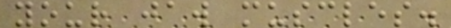your jaw muscles.
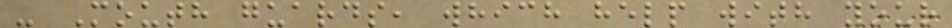- Mouth guards, which help with your
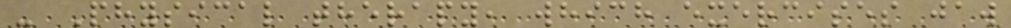- Physical therapy, which exercises jaw
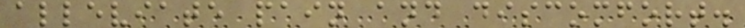alleviate pain and discomfort.
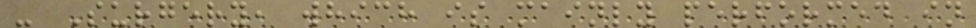- Surgery, which is mainly performed in
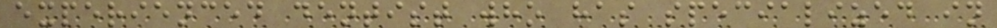experienced dentist who has specialized in
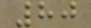80
